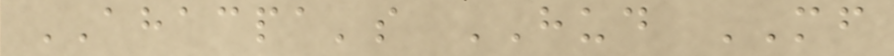AHACPA's HUD MF
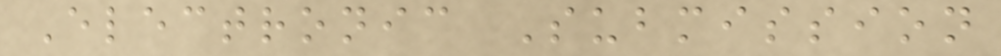Electronic Submission
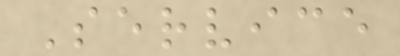Service
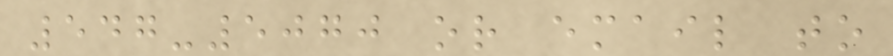547-5070 or email to
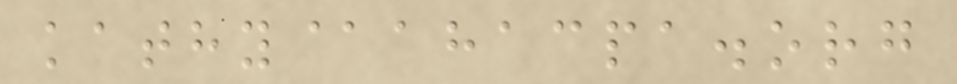kathy@ahacpa.org
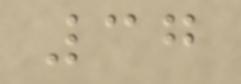37
